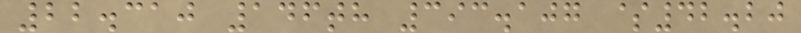22.310 146th 393.107 $42.20
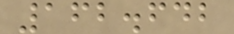162.642
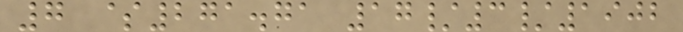7 $271.71 17/3/1902
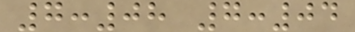7:08 7:04
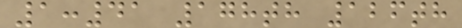1:41 178th 126th
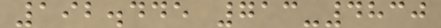192.445 713-4830
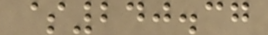$240.37
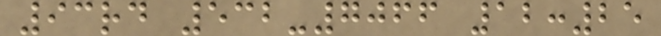93rd 532-7066 12:25
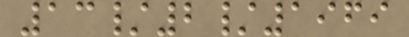13/2/1969
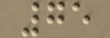75
